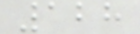128
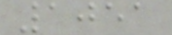1051
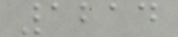1214
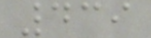439
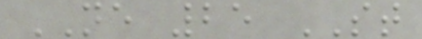NE 25 ST
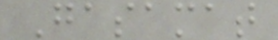Gasamat
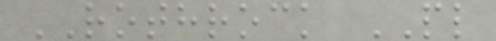ROTHROCK PL
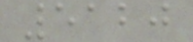5120
